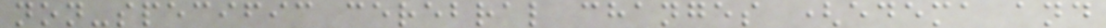non-specific cerebral changes (edema and
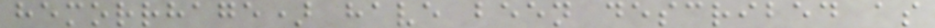hemorrhage) have been described as
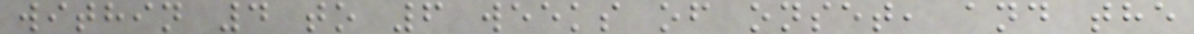within 4 to 6 weeks of onset, and the
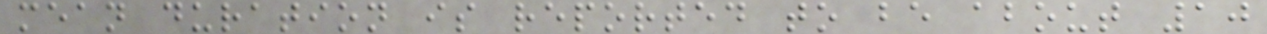mean duration is reported to be about 10
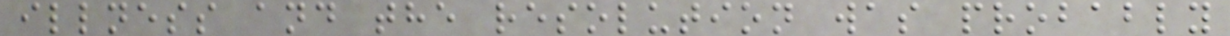illness and the resolution was probably
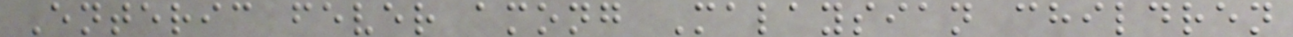Enteric fever among Malaysian children
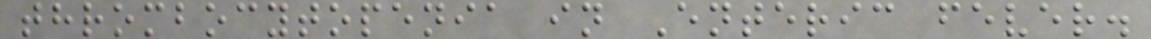thrombocytopenia in Enteric fever.
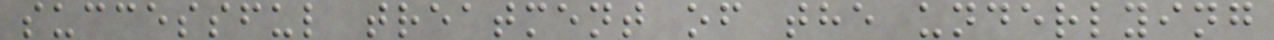successful treatment of the underlying
